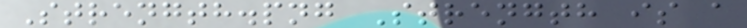Strength.png Strength is a
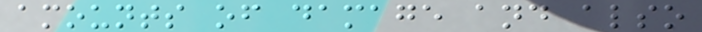amounts of damage and also
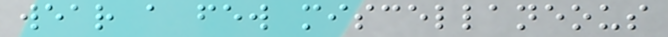wear a few miscellaneous
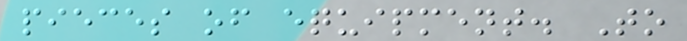pieces of equipment. To
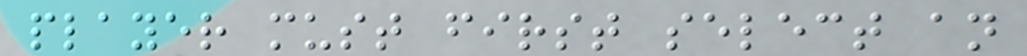player must first select an
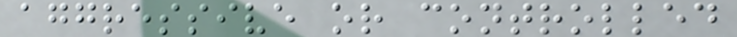aggressive or controlled
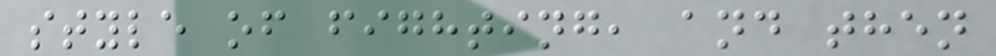style of fighting, and then
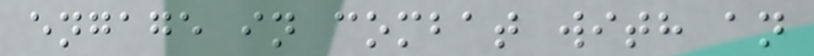engage in combat with an
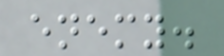enemy.
